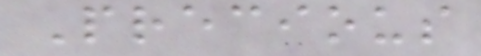Precious
